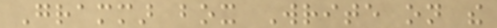Grammar box Write on the
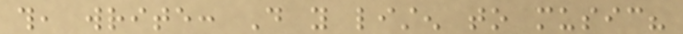this, write: Do you listen to music?
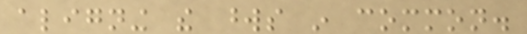aligning the words in common.
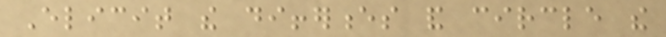Elicit the differences and circle the
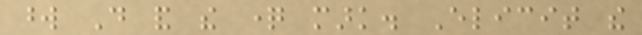word Do and the question mark. Elicit the
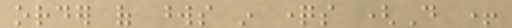order of words in questions (Do +
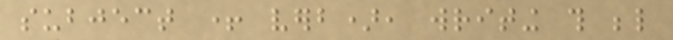subject + verb), writing this below
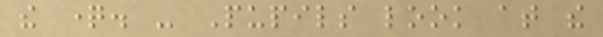the question. - Pupils look at the
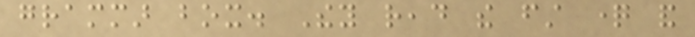grammar box. They read the first question and
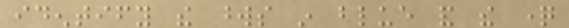identify the words in blue and the question
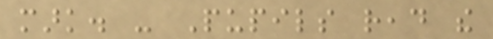mark. - Pupils read the
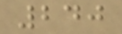240
